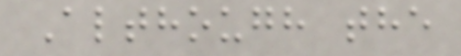Although the
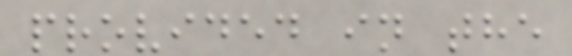provided in the
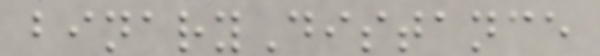binaryDistance
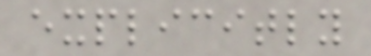explicitly
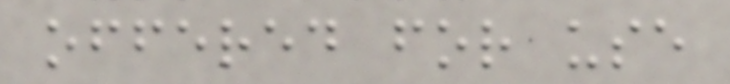offered for use
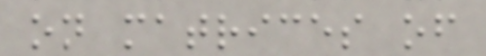on matrices of
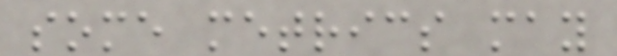some metrics may
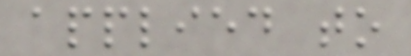applied to
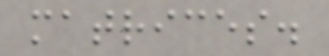matrices.
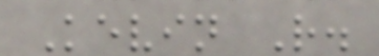Kevin R.
